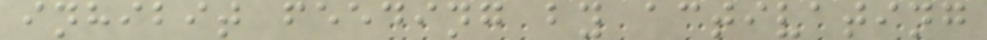inhibit feeding by activating
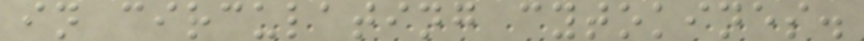in circulating cytokines.
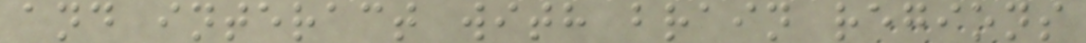and interact with brain regions
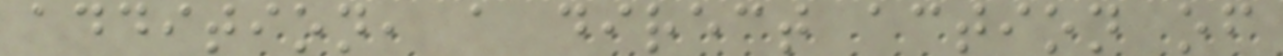addition, a direct action of
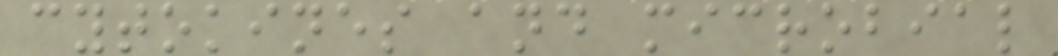cytokines and microbial
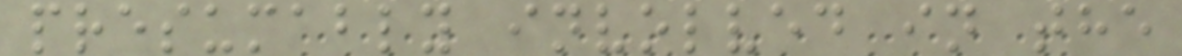presumably involved in the
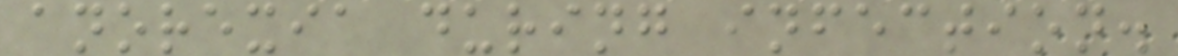anorexia during infection.
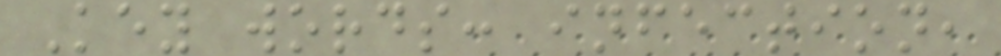Key words: infection,
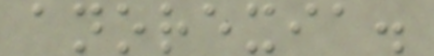anorexia.
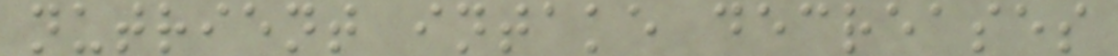nutrient intake decreases
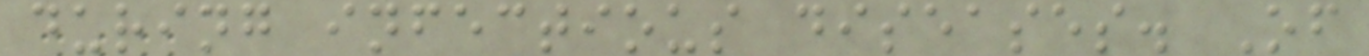during infectious diseases. Of
